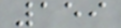159
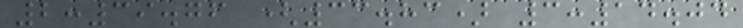2:39.76 (33.83) 3:14.04
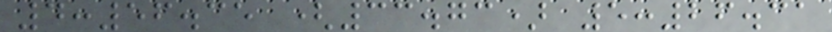4:56.35 (33.73) 5:26.31
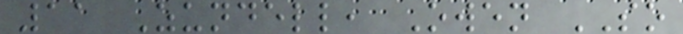11 Zundell, Owen SO
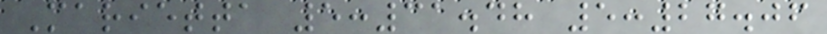Marietta 5:31.48 5:27.06
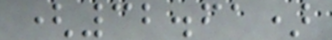(32.61)
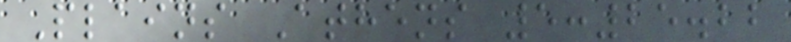Plains Athens 5:25.22
